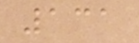131
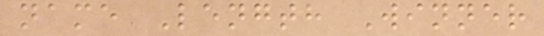name Length Winner
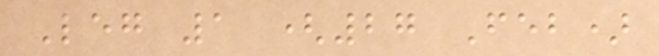Leg 1 (27 Feb)
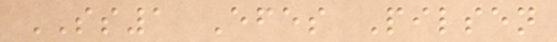SS1 Efes Pilsen
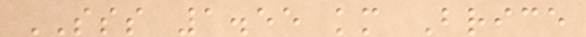SSS 1.55 km Brice
